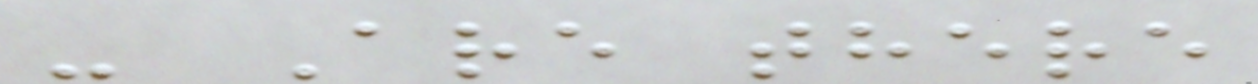- Are there
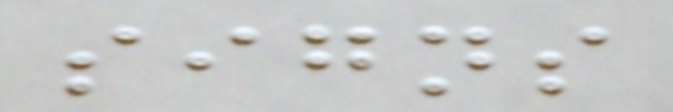signs
